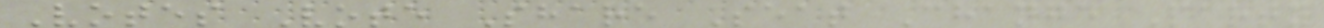Votes Vote Share Seat Change Party
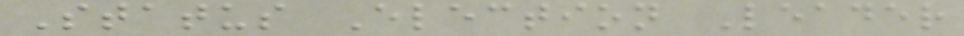Status Election Leader
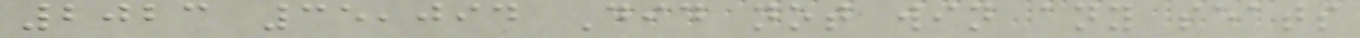2023 35,094 Did not win any seats
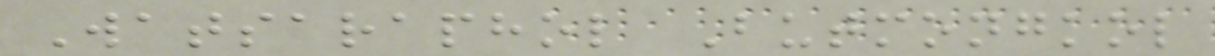Watsaraphol Butmongkol
